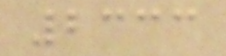2333
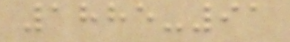1885-91
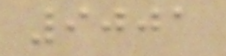9001
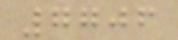7706
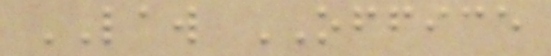LAW OFFICE
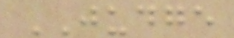JUDGE
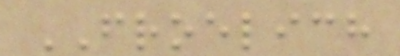FROELICH
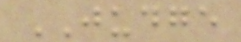JUDGE
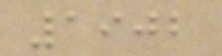1902
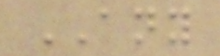ANY
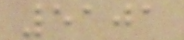5101
